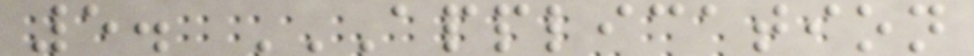5. APPLICATION
